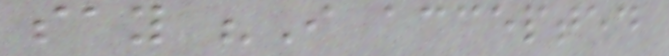say "I accepted
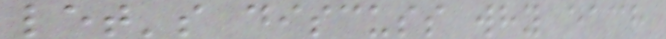let's discuss why each
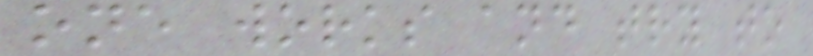one works and try to
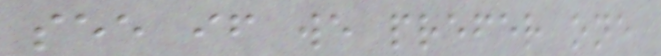see if we prefer one
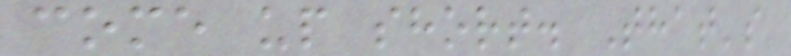come up short. That's
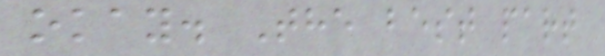okay. The best part
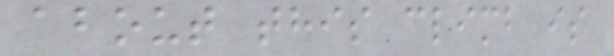about this climb is
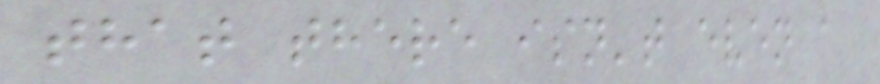that there isn't even a
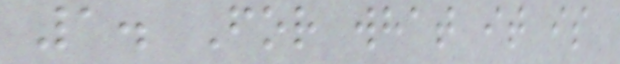1. For what it is
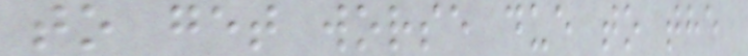to get worse due to the
